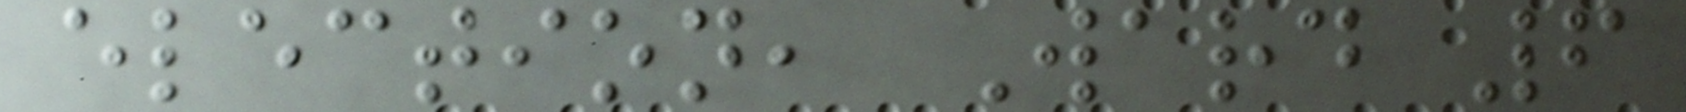election, Ward 6
